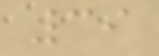39
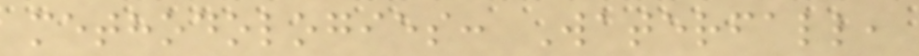methodologies: Waterfall,
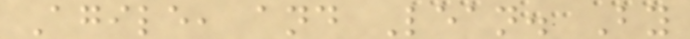Agile, and Lean. By
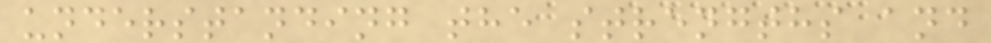understanding the strengths and
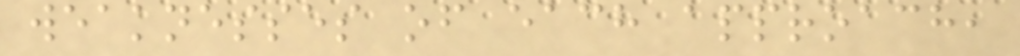weaknesses of each approach,
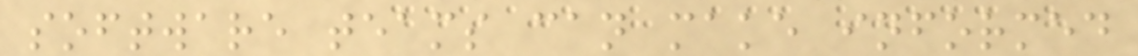software teams can make informed
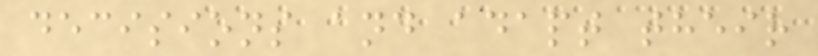decisions and adapt their
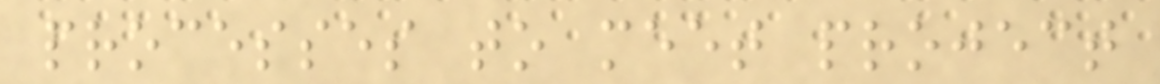processes to meet project
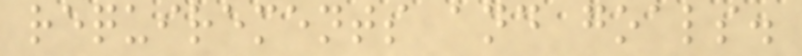requirements and goals.
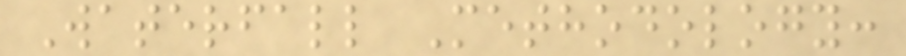Waterfall Methodology:
